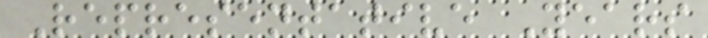Representative Years
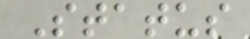Status
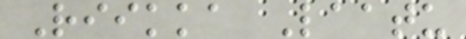Riikka Laatu
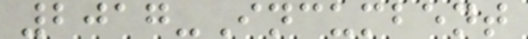2017-Incumbent
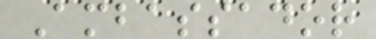Ambassador
